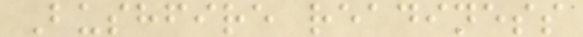Bushfire readiness
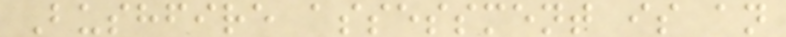Bushfire assessment is an
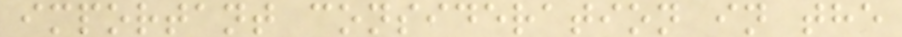important consideration in the
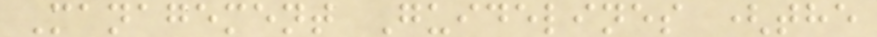Management Guidelines (the
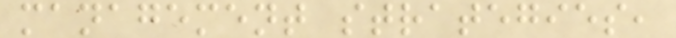management strategies,
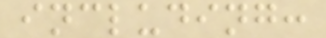including:
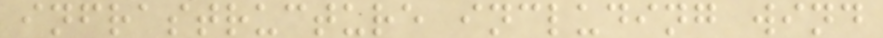infrastructure including wind
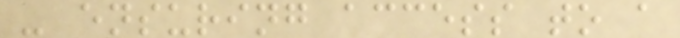- ensuring access to a
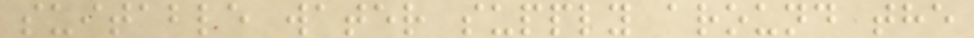suitable water supply around the
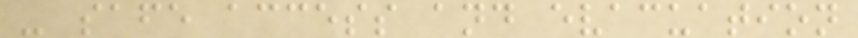- safe access and evacuation
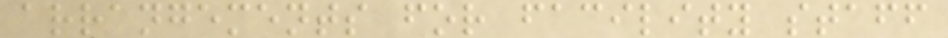arrangements for facility staff
